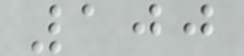100
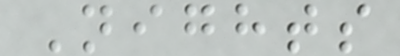Nights
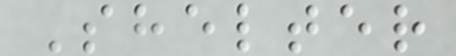Shelter
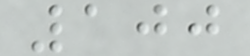100
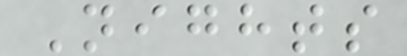Nights
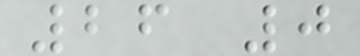26 0
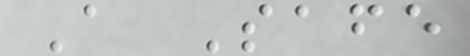A Safe
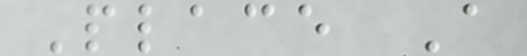Place A
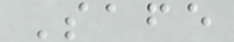Safe
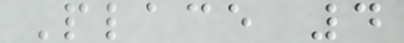Place 4
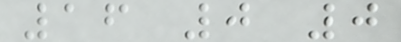16 0 0
